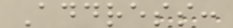Address:
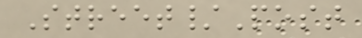Street/Post
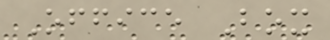Office Box
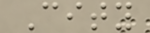City
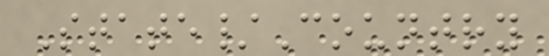State/Country
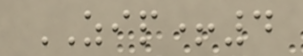ZIP+4
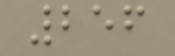256
